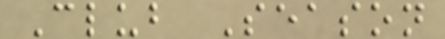Club Season
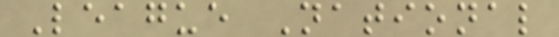League National
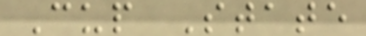Cup State
